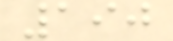190
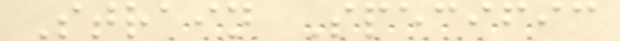Strain Specific
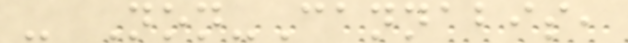- Non-Cannabis,
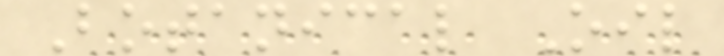Botanical Oil
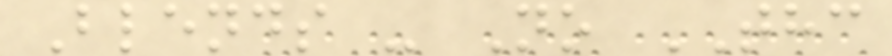Blends - No THC
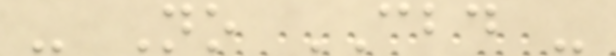- No CBD -
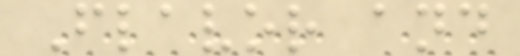Flavor and
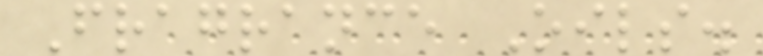Fragrance Oils.
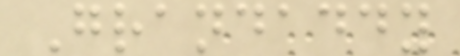Grandaddy
